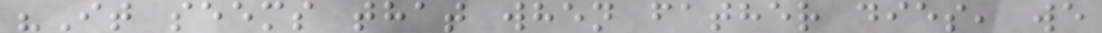"It seems that when father dies, we
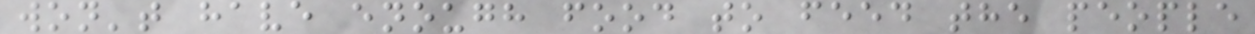won't have enough food to feed the people
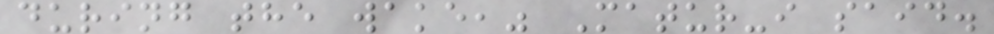during the wake," Matur-i said.
